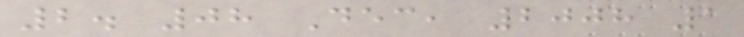2. 08 Dec, 2008 1
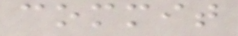commit
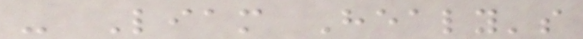- Liam Healy's
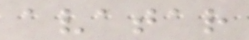avatar
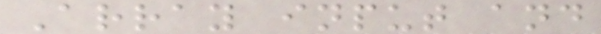Array input and
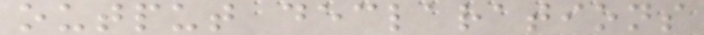output declarations
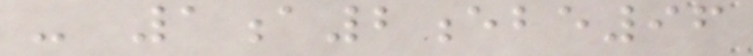- 1a2ebe96
